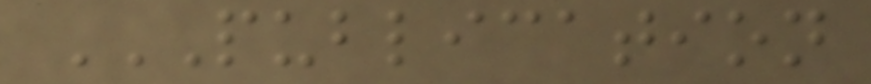PUBLICATION
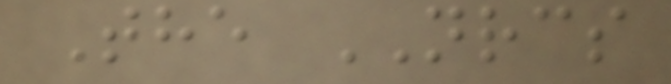The NRCS
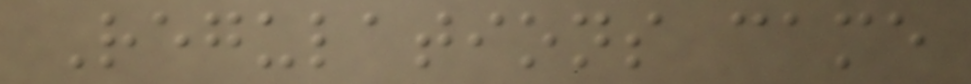Regulations came
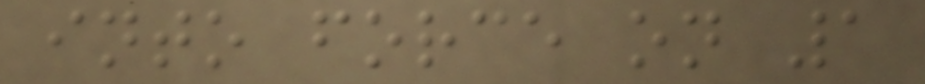into force on 1
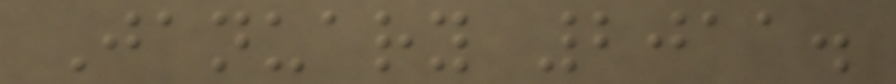January 2011.
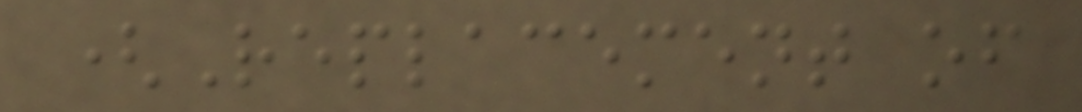(Replacement of
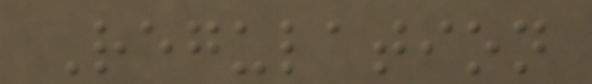Regulation
